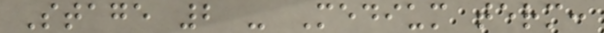Stage 2 - Medium term:
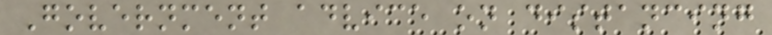Government advice on distancing
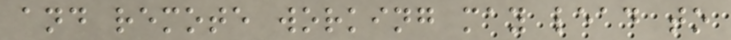and remote working may lead to
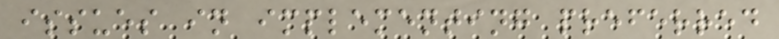issues in implementing preferred
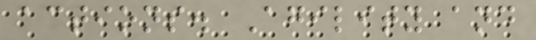actions. Agility and
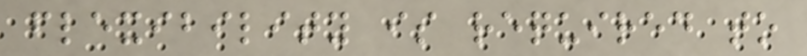flexibility is required to
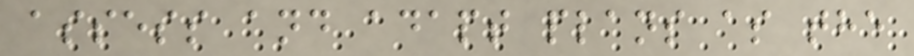assess and adapt plans as the
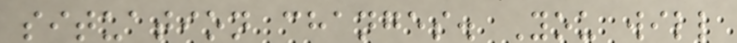situation changes. You will
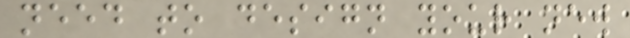need to design your new
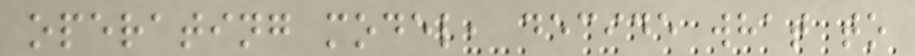operating model, decide what to
